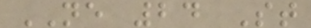NE 24 St
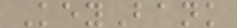KeyBank
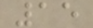15
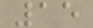15
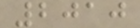2010
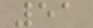51
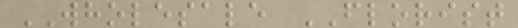WHOLESALE FLORIST
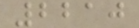2210
